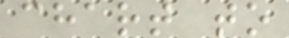chart to
